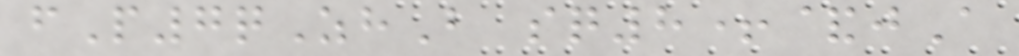fP7qZhB sq8+&jA
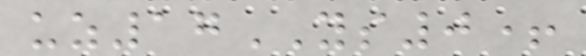uz17YS0+
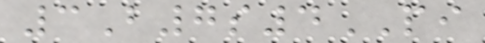3B7s4PI
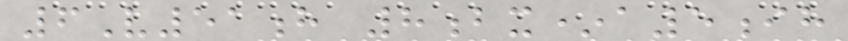6V51h 8bx*a5ih
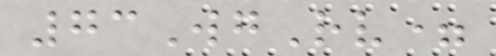73WgRv=
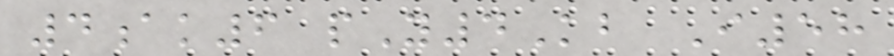4ak6 pY4Kb I58
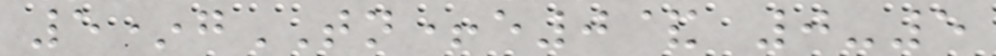5*gTN+e0& 0-5
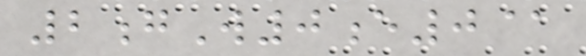2gW0e0@
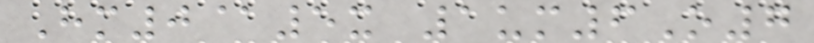Hm0@5x 1um6O7
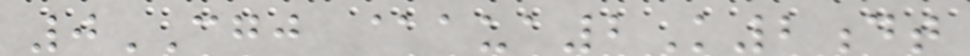0CGJ @aua2K2dt
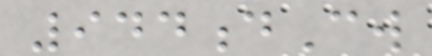944dCw
